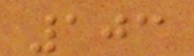103
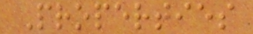Properties
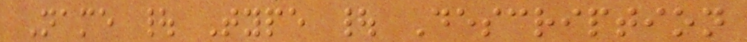Name | Type | Description
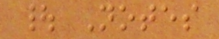| Notes
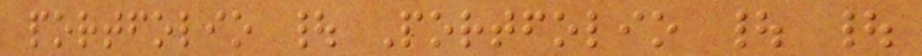portfolio | Portfolio | |
